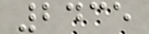2435
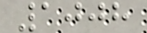1008
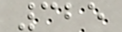325
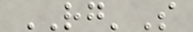RG'S
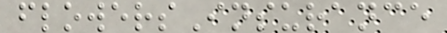flowersInsurance
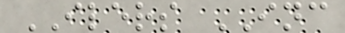ILERS INC
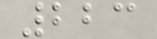223
